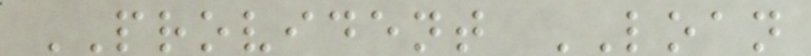PROVIDENT LOAN
